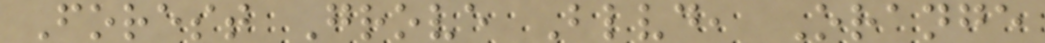Forest Grove Blvd, Orange
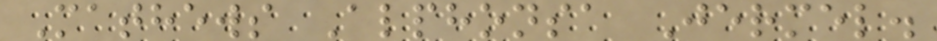Mathews Alphonsa Jermel.
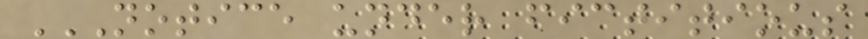NOTICE UNDER FICTITIOUS
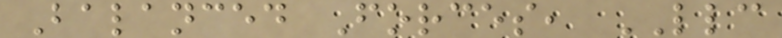Balanced Forces, LLC
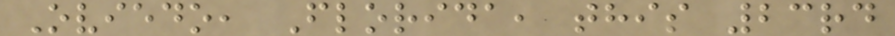Oviedo, Florida, this 23rd
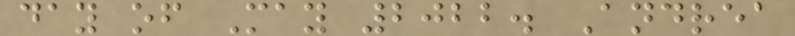day of May 2022. Andrea
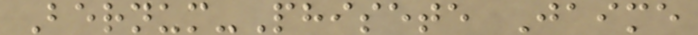Bernum-Phisete Jaime
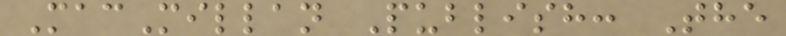MacMillan Publish: The
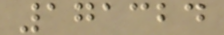171324
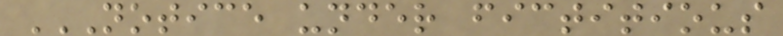NOTICE UNDER FICTITIOUS
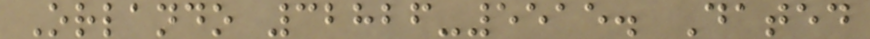Orlando 32826-5515. Dated
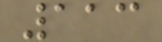113
